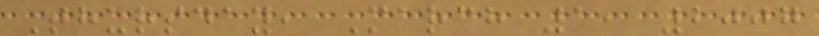Thursday, March 1, 2007
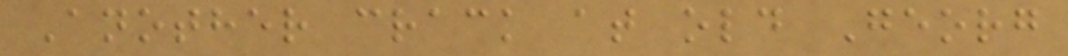Another crack at old Georg
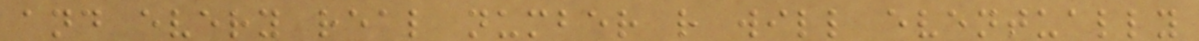and every real number r will eventually
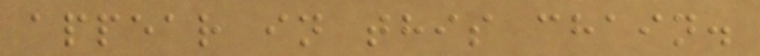appear in this chain.
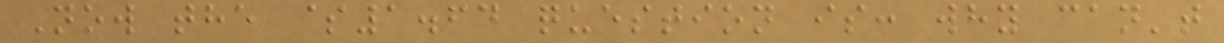Now the $1.64 question is: why can't
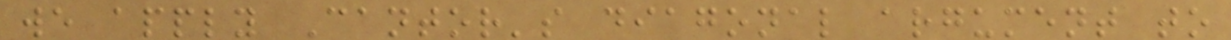we apply Cantor's diagonal argument to
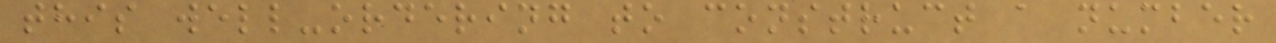this well-ordering to construct a number
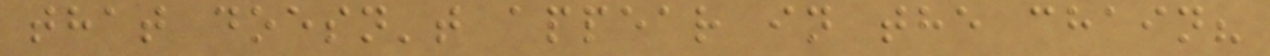that doesn't appear in the chain?
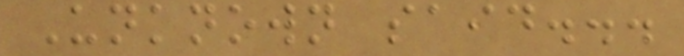Unknown said...
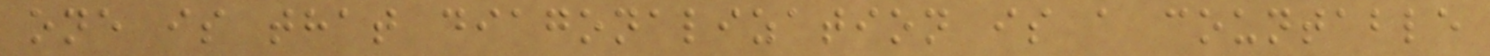one is that diagonalization is a countable
